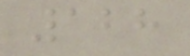128
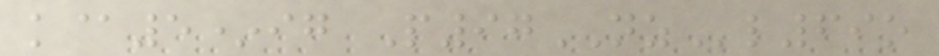k@5*ig P97NZl69o
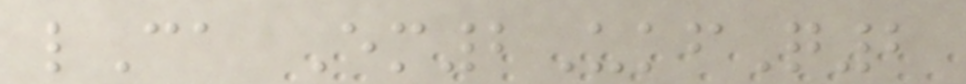lCa Em2UkfQ2
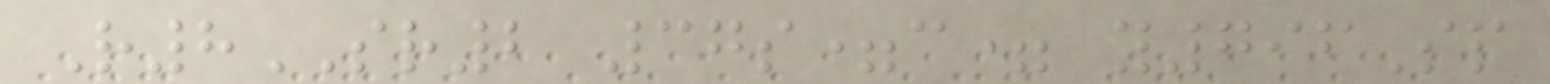R8SR2 37s=c= y796Sp
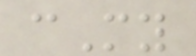cMy
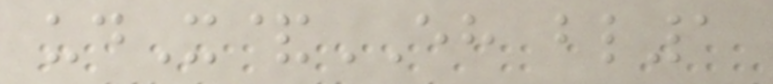udX&EH bl1
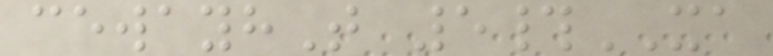cewayhT 5#XA
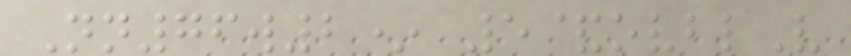Nn76w2* 5&ovblV
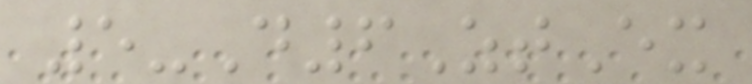5-D6ZtEx
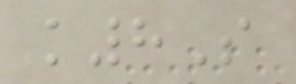k8S
